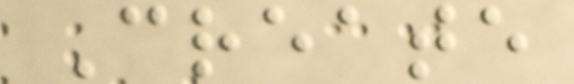Create
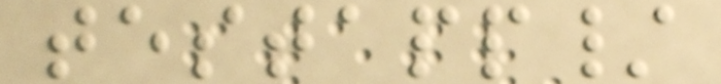testapp/
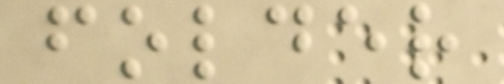folder
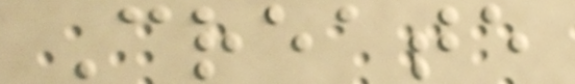Create
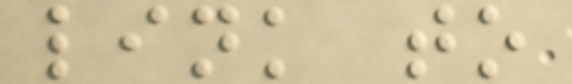link to
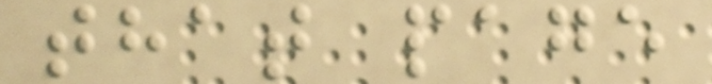that page
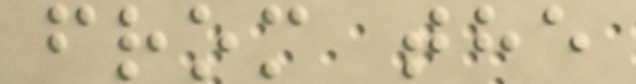from the
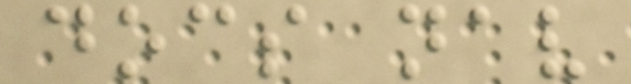docs nav
